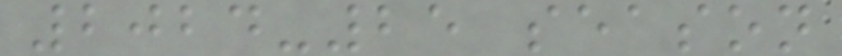2024-25 season
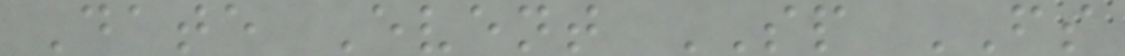Date Event SP FS
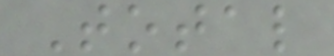Total
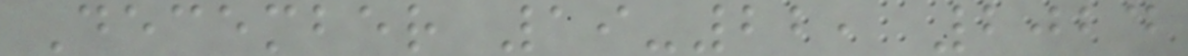December 19-22, 2024
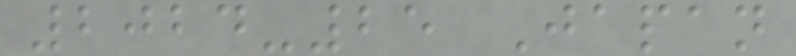2024-25 Japan
